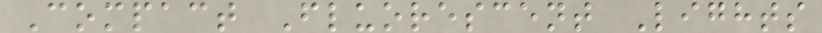Compact Fluorescent Lights
